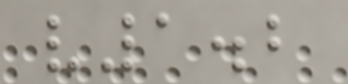v1.2
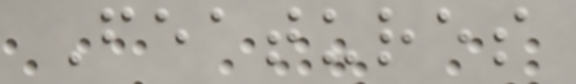Features
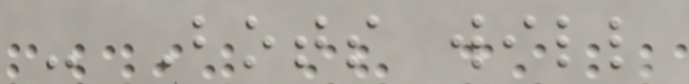- Bots will
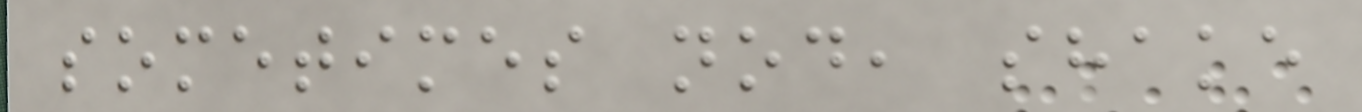sometimes nod, shake
